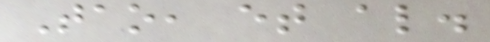Tao, et al.
